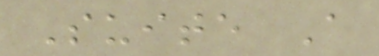Suite A
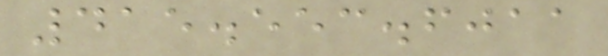415.553.6011
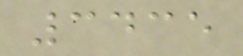3435
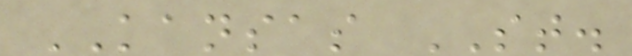KANSAS ST.
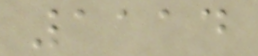1114
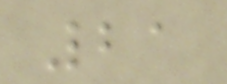21
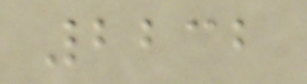2232
